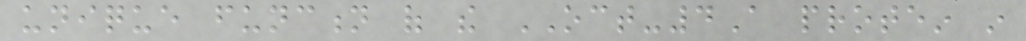unique function of the OCT-4A protein in
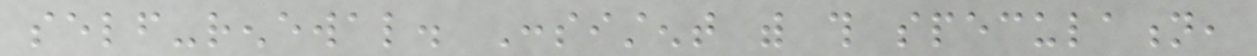self-renewal. Consistent with this speculation,
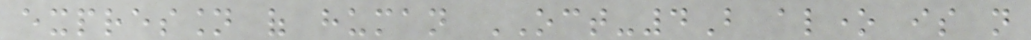expression of human OCT-4B alone is not
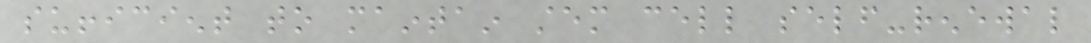sufficient to maintain stem cell self-renewal
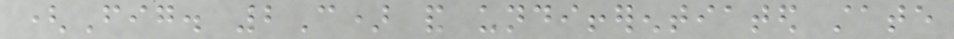(Fig. 2C) and undifferentiated state
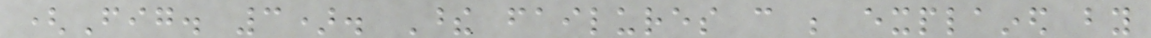(Fig. 3). These failures can be explained by
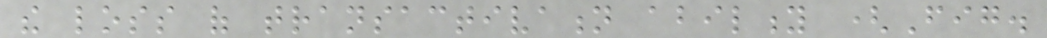the loss of transactivation ability (Fig.
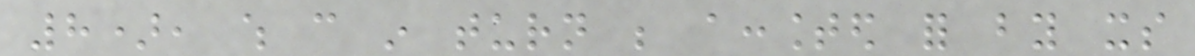8), which can in turn be accounted for by its
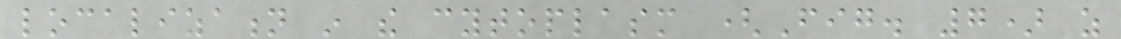localization in the cytoplasm (Fig. 7) as
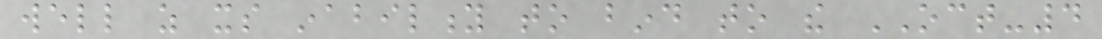well as its inability to bind to the OCT-4
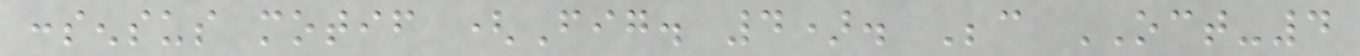consensus motif (Fig. 4). Because OCT-4
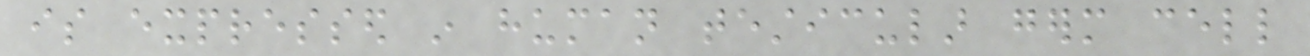is expressed in human testicular germ cell
